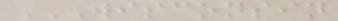WISCONSIN
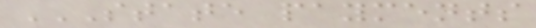STATE PAYMENTS
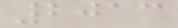2013
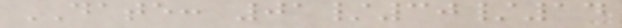DATE: 01/30/14
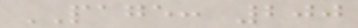PAGE: 200
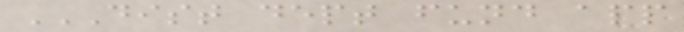DIST DEPT FUND APP
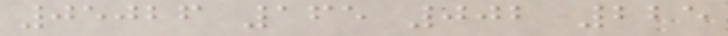05026 165 002 225
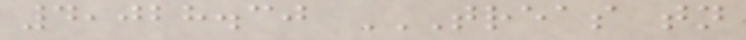4,028.30 TREAS TN
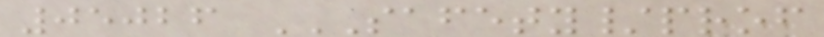05026 SAFETY/PROF
